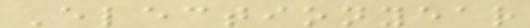Electionyear
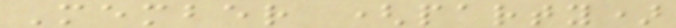Member (party)
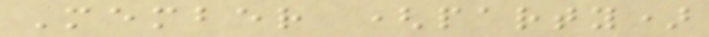Member (party)
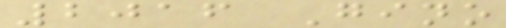2016 Gino
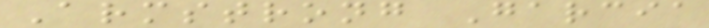Armstrong Garcia
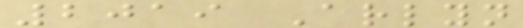2019 Arlyn
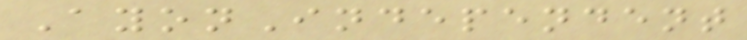AyonIndependent
